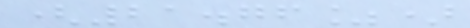(21.76%)
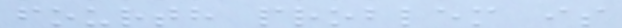fourth problem is
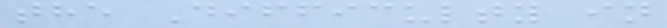the Difficulty in
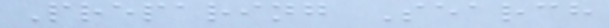Preparing Search
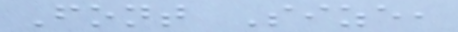Font Size,
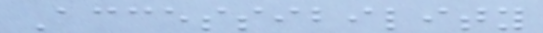Accessibility
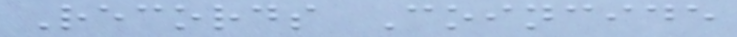Records Coincide
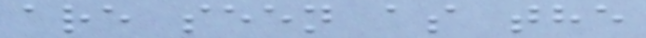are seen as the
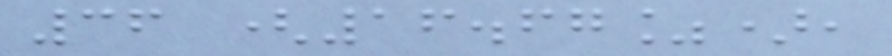36 (16.67%),
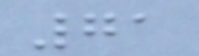71
